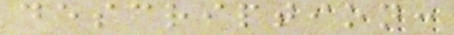description:
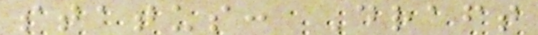status: Draft
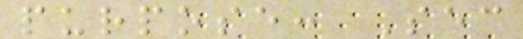purpose: Sec
